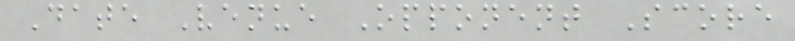Date Venue Opponent Score
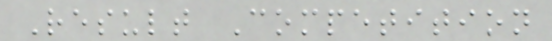Result Competition
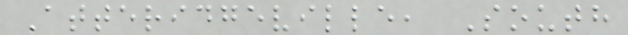Atteridgeville, South
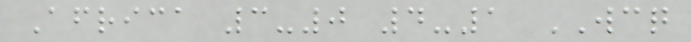Africa 3-0 4-1 WCQ
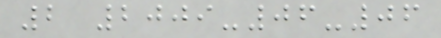2 2009-06-06
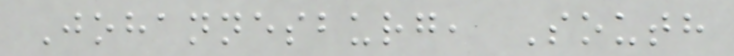Johannesburg, South
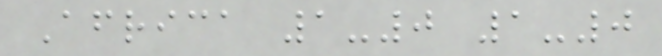Africa 1-0 1-0
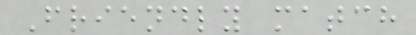Friendly match
